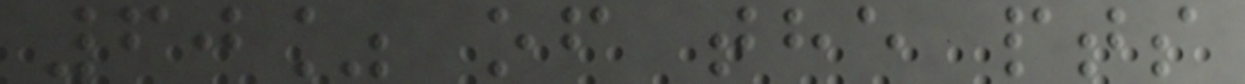60% of the pts
